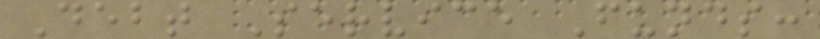Debt Service Funds:
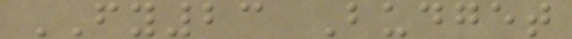FY23 Budget
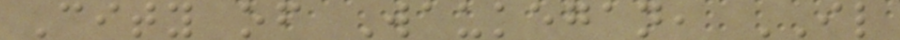City of Waukegan, IL
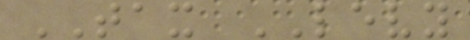TAX LEVY
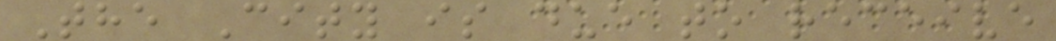The City is due to receive
